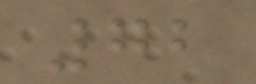72
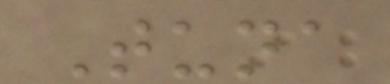Tuna
